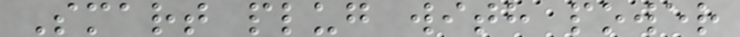Smart plug with power
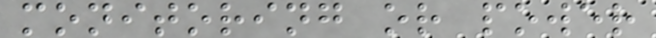monitoring or power
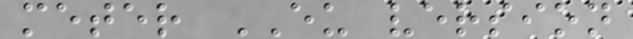meter EU version
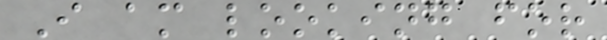I am looking for
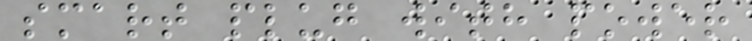smart plug with power
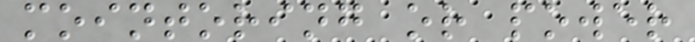mointoring or power
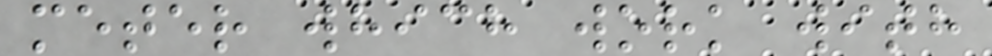meter which work with
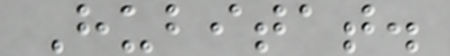Hubitat.
